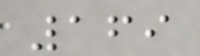169
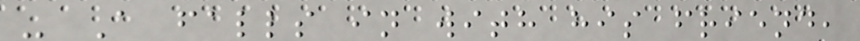- A falls in with his friend,
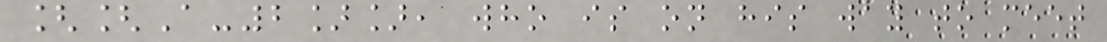[[A-2]], who is on his way to meet
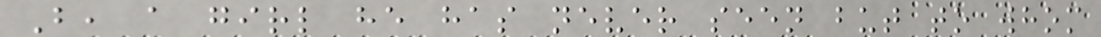B, a girl he has never seen but to whom
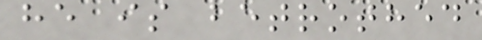he is betrothed
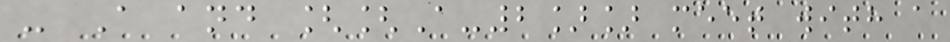- A and [[A-2]] meet with a
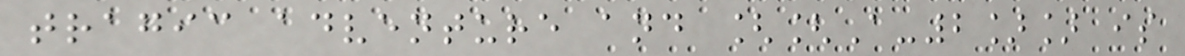tragic adventure and [[A-2]] is
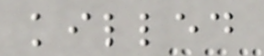killed
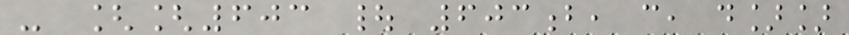- [[603 | 603b, c, d]]
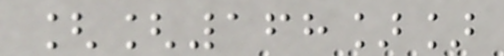[[168]]
